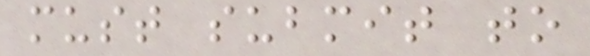must submit to
